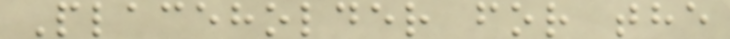Placeholder for the
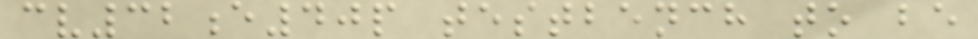cv32e40p testbench to be
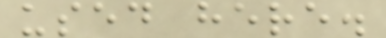used here.
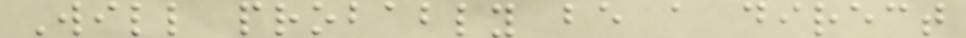Will probably be a direct
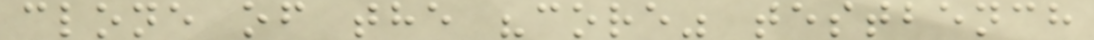clone of the "core" testbench
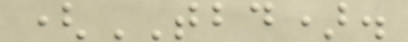(TBD).
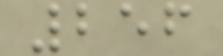256
